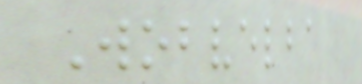Wobvelba
